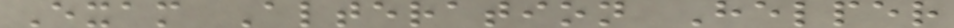Exam Alteration Helper
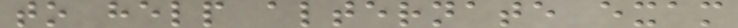to help alternate exam
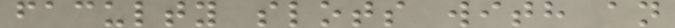faculty slots with an
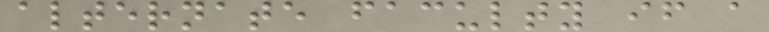alternate faculty if a
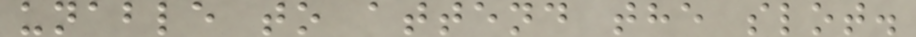unable to attend the slot.
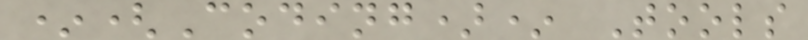*(Coding)* Tools
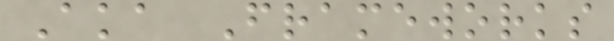Aka Frameworks
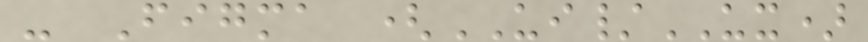- Figma (UI/UX)
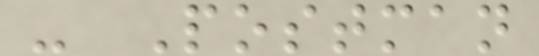- Postman
